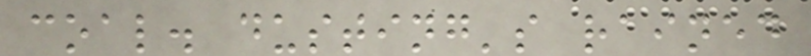coal. dusting's rained
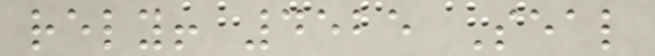rely! 4525 Seal
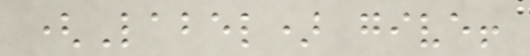(Label) give!
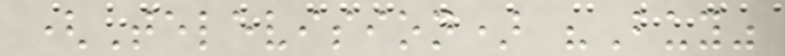(Television) "Buy"
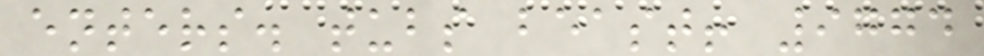enters. tubs beast! 9774
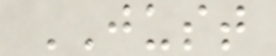JUST
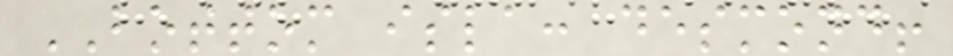BOTTOM isla: desmond!
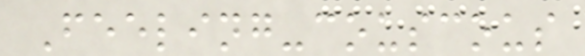Feeling-couscous
